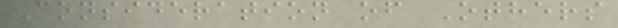Consideration of Others
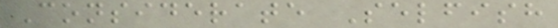Considerate Selfish
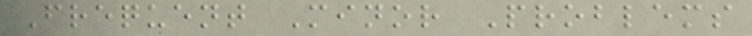Frequent Minor Problems
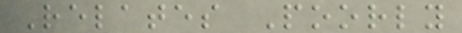Relates Poorly
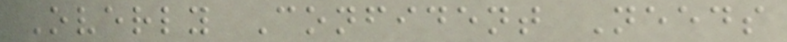Overly Confident Needs
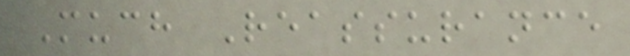Much Reassurance
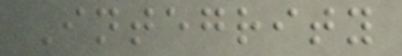Integrity
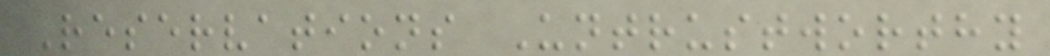Reservations Untrustworthy
